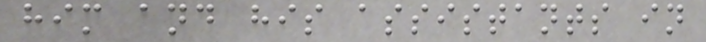him and his assistants in
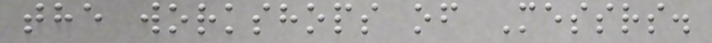the workshops of Messrs.
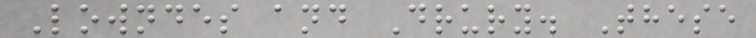Lowndes and Drury. These
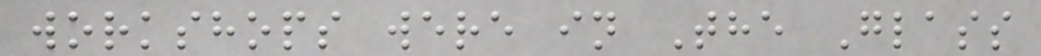workshops were in The Glass
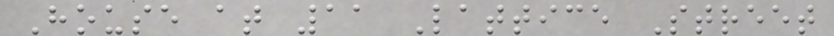House at 11 Lattice Street
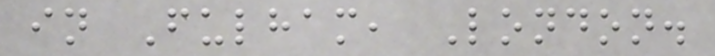in Fulham, London.
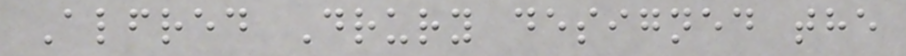Alfred Drury designed the
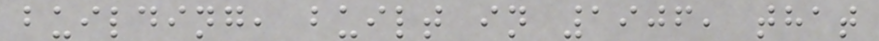building, built in 1906, that
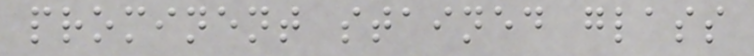prominent stained glass
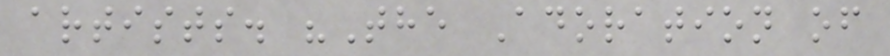artists. "The Adoration of
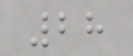28
